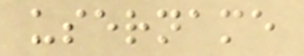username
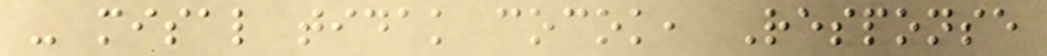- misal tidak cocok, Response
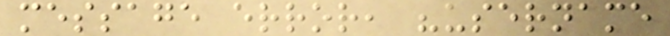message error, "username
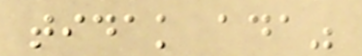tidak ada"
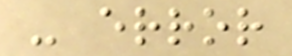- error
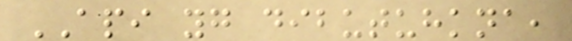API yg dibutuhkna,
